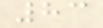83
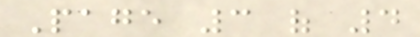Page 3 of 4
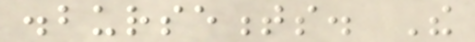disbursements. The
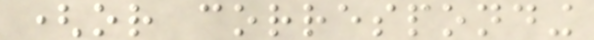(or corresponding
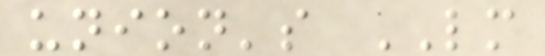union's LM
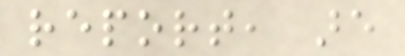report, are
